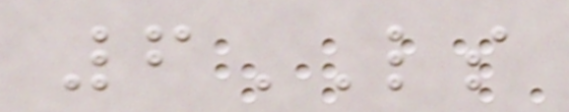6LS
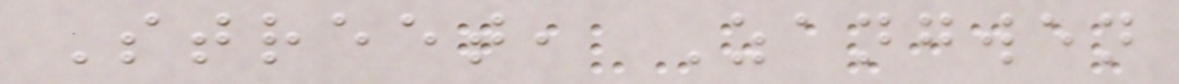Street, Zangwen
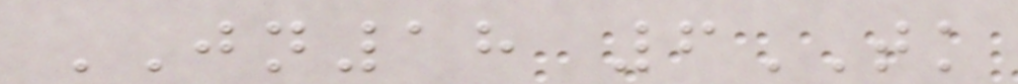JN18 6TK
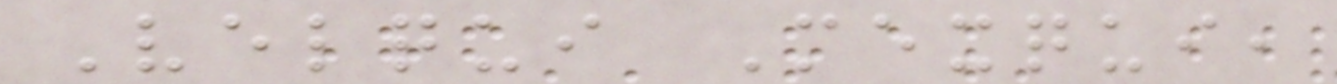Velqui Mexqui,
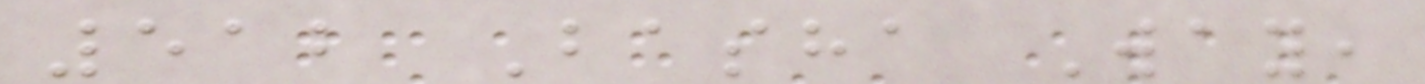512 Basha Way,
